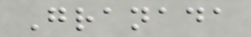Granada
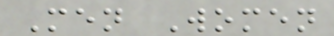Men Women
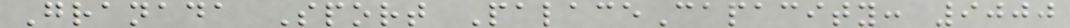Granada Sport PalaceCapacity: 9000
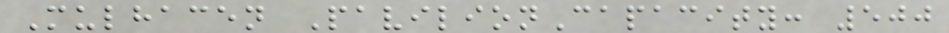Mulhacen PavilionCapacity: 500
